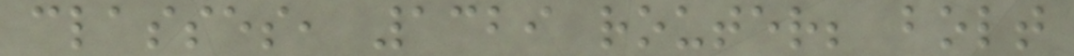classes, 1329 router; bolt
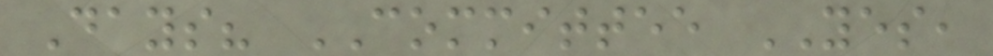Days? COMMITTEE YES,
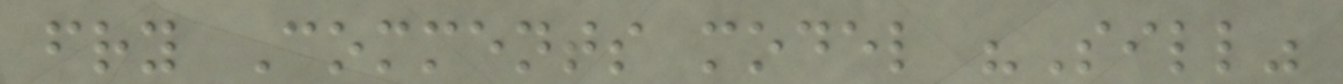fry Comments model "Sill"
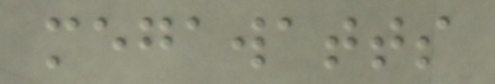megawatts
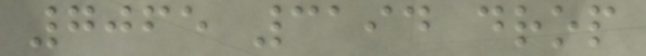7065 3194 drop
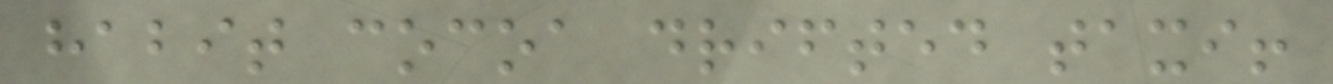habit cocoa drifted taxi!
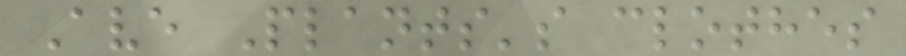Ave Plants's clothes
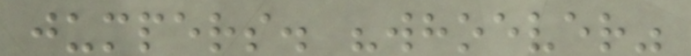jumpers. "whoever"
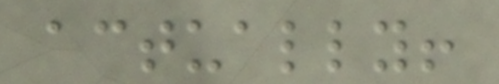actually!
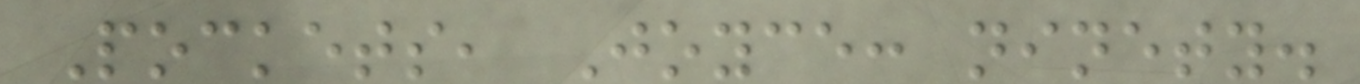Pockets, Joyce: ninety.
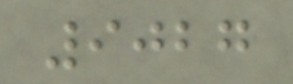9027
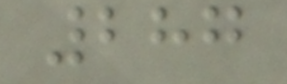287
